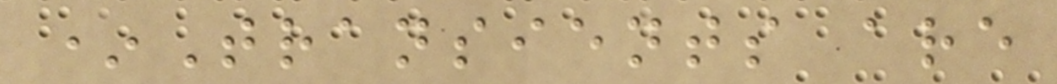*Transients are
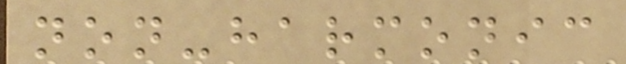non-harmonic
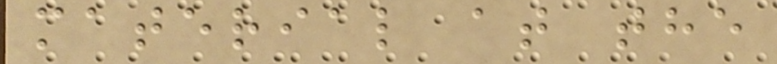material at the
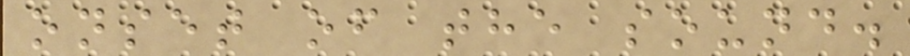onset of the sound.
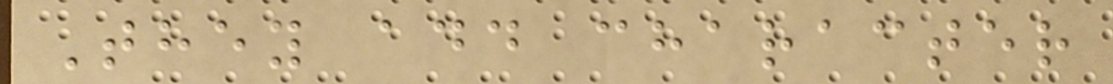They add character
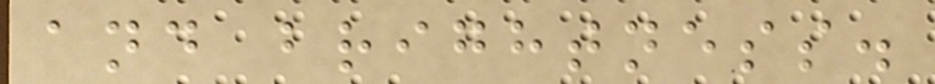and brightness.
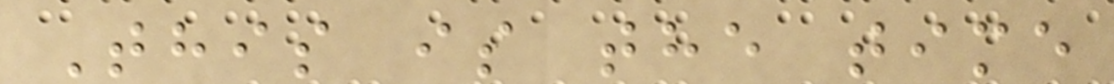This is the time
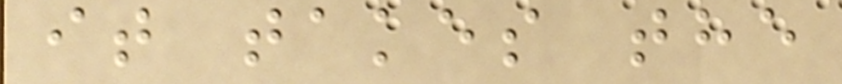it takes the
